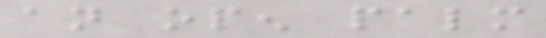an open palm
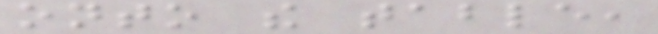onto the table,
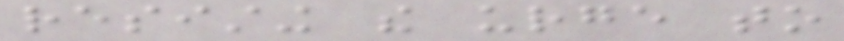resisting the urge to
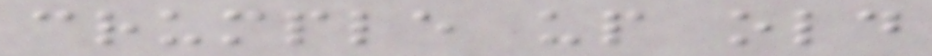crumple up old
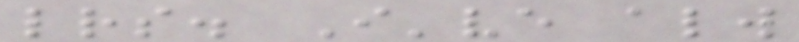letters. I've always
